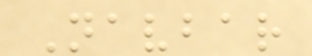Navbar
